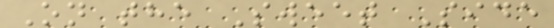On the Sweet Side
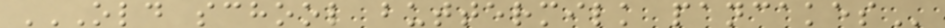OLD SCHOOL BUTTERMILK PANCAKES
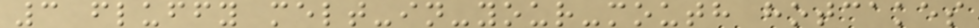3 fluffy melt-in-your-mouth hotcakes
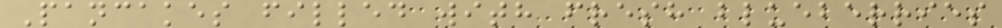Pancakes filled with fresh blueberries
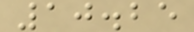10.25
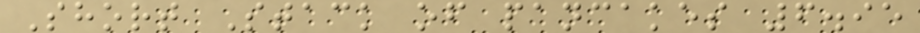Short Stack of pancakes 6.95
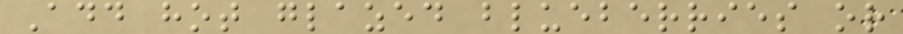Add hot glazed blueberries or
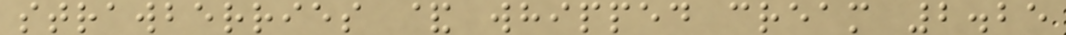strawberries & whipped cream 2.25
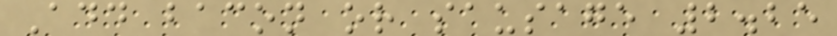Add bacon or sausage 2.25
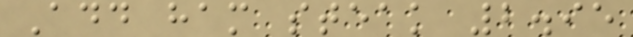Add ham steak 2.95
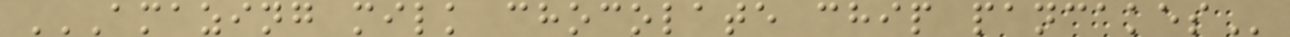AMAZING MILK CHOCOLATE CHIP PANCAKES
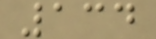134
